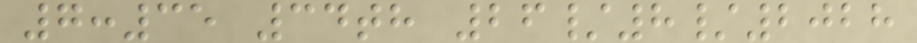7:35 34th 26/8/2028
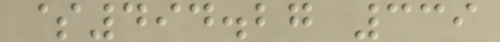$494.27 339
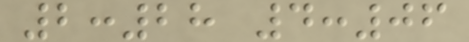2:28 4:06
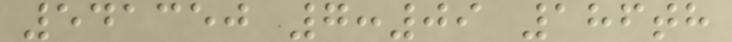541350 7:09 186th
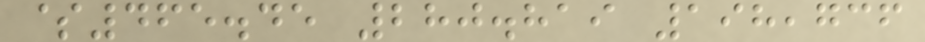$465.45 280.819 198,736
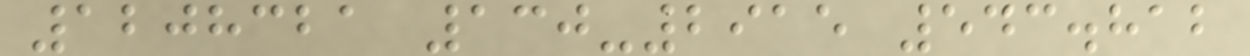1208321 130-2915 543.812
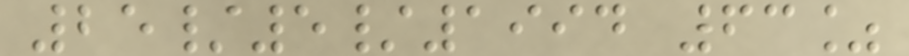25/5/1994 63%
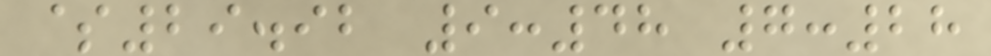$29.92 9:48 7:28
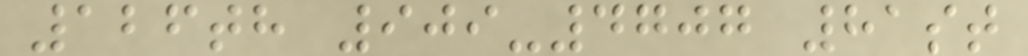126th 909-4707 81st
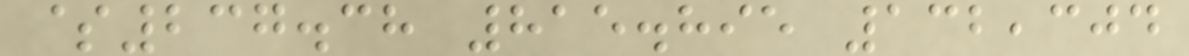$237.38 815.895 132,304
